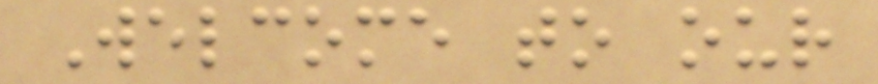Welcome to our
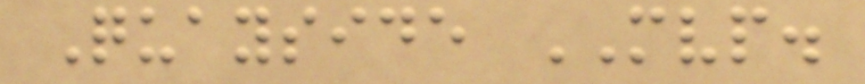Quayside MVP.
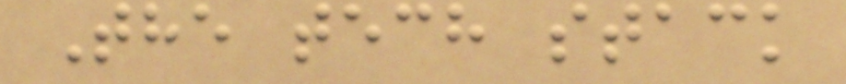The tech stack
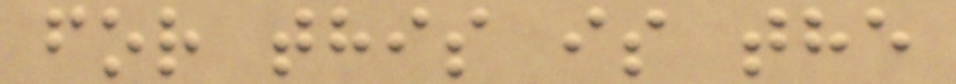for this is the
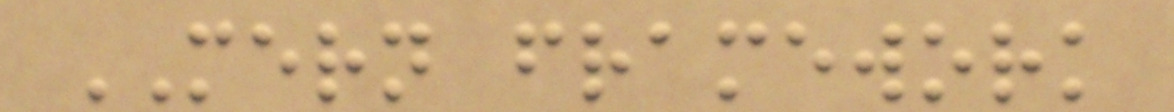MERN framework
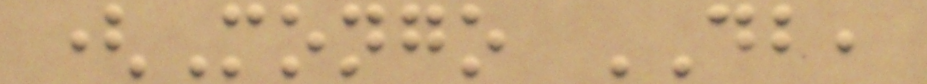(Mongo DB,
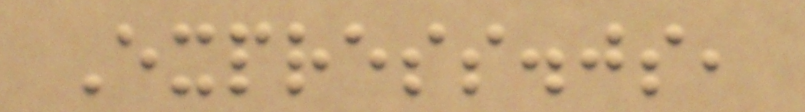Express.js,
